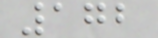172
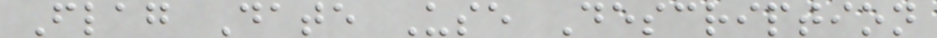Flag Date Use Description
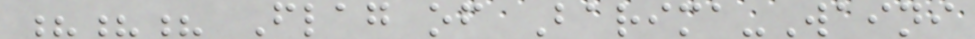??? Flag of Barima-Waini
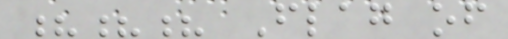??? Flag of
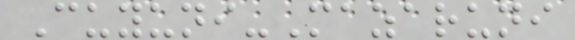Cuyuni-Mazaruni
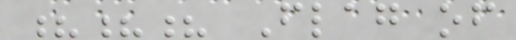??? Flag of
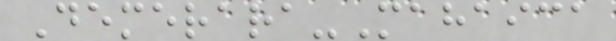Demerara-Mahaica
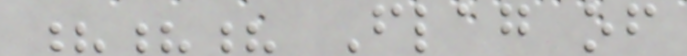??? Flag of
